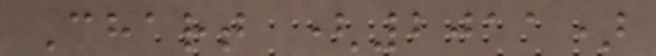Chart (2011)
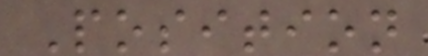Position
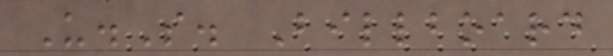U.S. Billboard
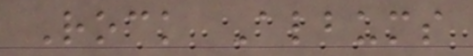Rock Albums
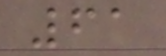61
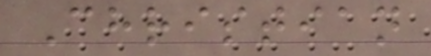Christian
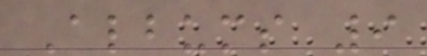Albums 9
